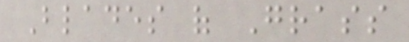Blades of Grass
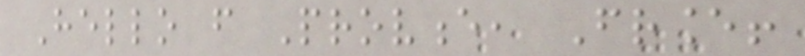Hello from Provence, France!
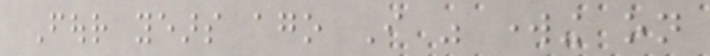Four years ago I was working on
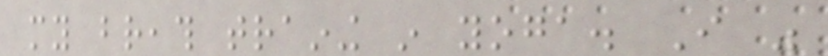my breath training in yoga. I was
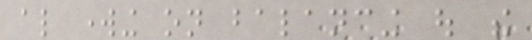also working on balancing out the
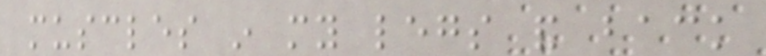muscles in my legs and back
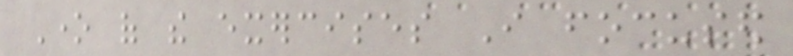One of the exercises I focused
